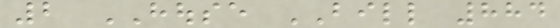2 HOUSE BILL 884
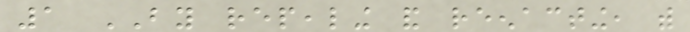1 BY repealing and reenacting, with
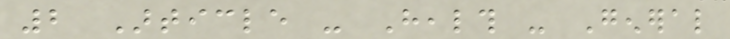2 Article - Health - General
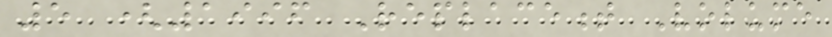5 (1996 Replacement Volume
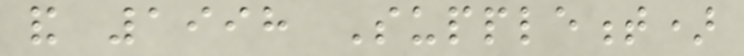and 1998 Supplement)
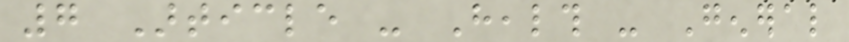7 Article - Health - General
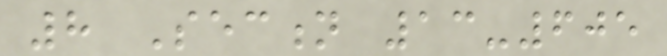8 Section 13-605
